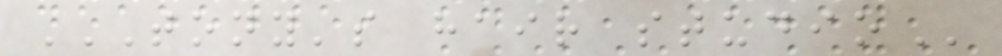TONY'S HAIR STUDIO
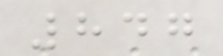847
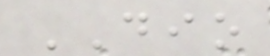DIO
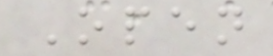Open
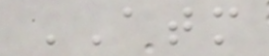ATM
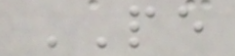PE
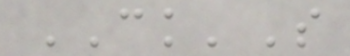CK'S
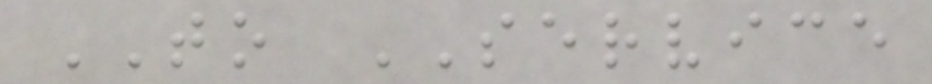TO SERVICE
